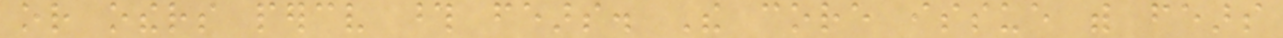or others perceive those fears. The core issue with fears
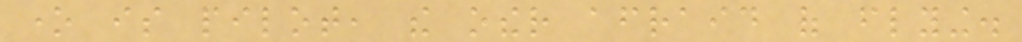one is pilot, the other afraid of flying.
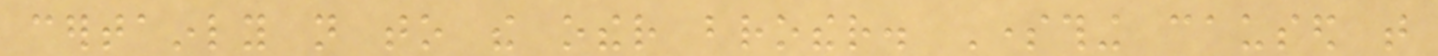certainly not to the other brother. Something caused that
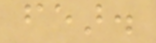fear.
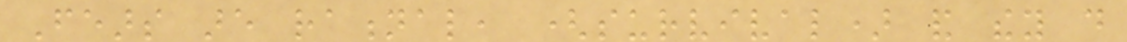Fears are rational, (survival) and they do
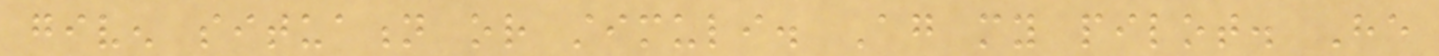given situation or stimuli. Again my pilot. He
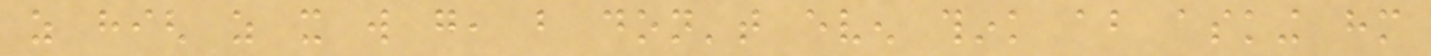as high as it will go, but don't even think about asking him
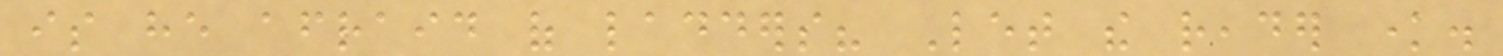is he afraid of ladders? Let the reader know.
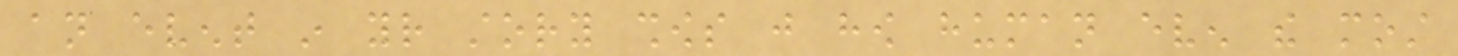an event in your story shows just how human even the most
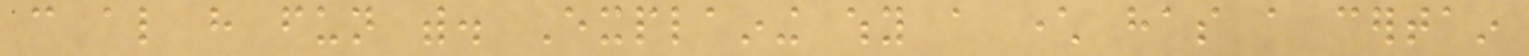can also have fun with. Explaining why a character has a certain
